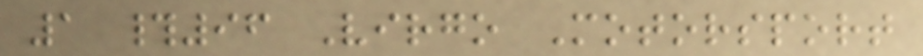1 #96 Virgo Motorsport
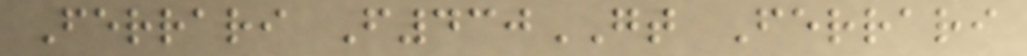Ferrari F430GT Ferrari
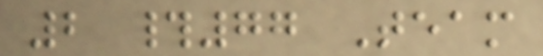2 #77 Team
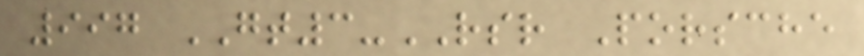997 GT3-RSR Porsche
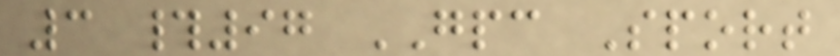3 #97 GPC Sport
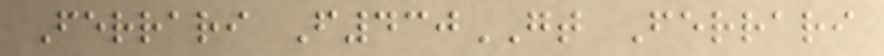Ferrari F430GT Ferrari
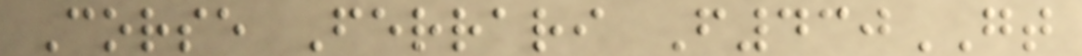Corse Ferrari F430GT
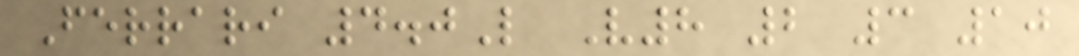Ferrari 4.0L V8 2 3 10
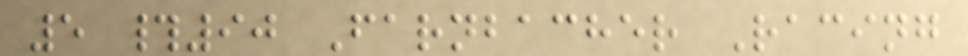5 #90 Farnbacher Racing
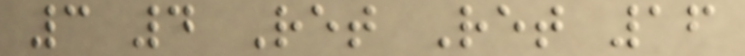3 4 Ret Ret 16
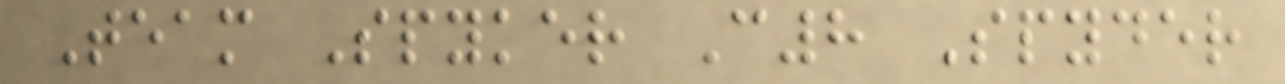Team Spyker C8 Spyder
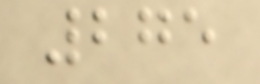275
